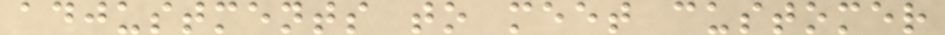adjustments to meet customer
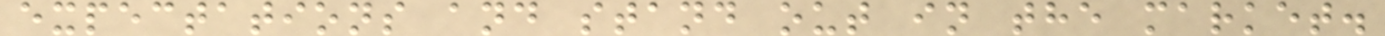expectations and stand out in the market.
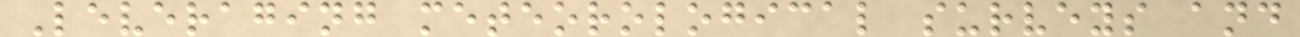Leveraging meteorological surveys and
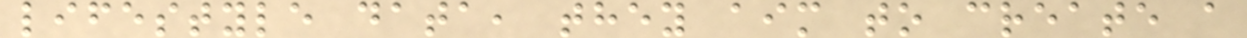lifestyle data, they aim to create a
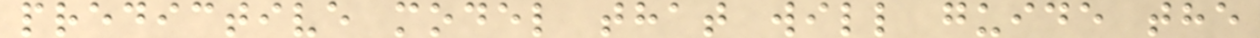predictive model that will guide the
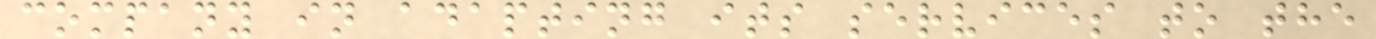company in adapting its services to the
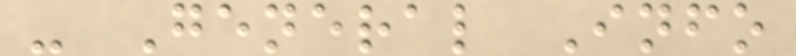- General Info
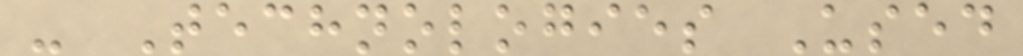- Technologies Used
